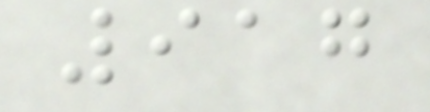917
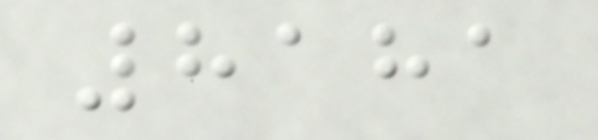8181
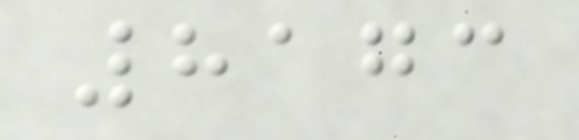8173
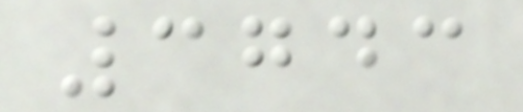3743
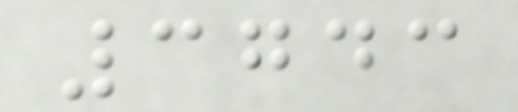3743
